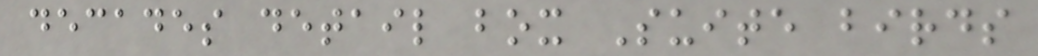decades detail box Suite birds
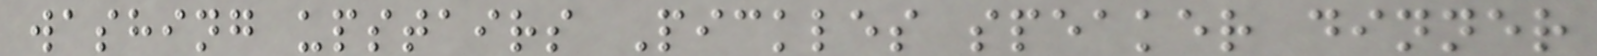washing upstairs Pickles speaker dinner
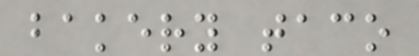bakery taco
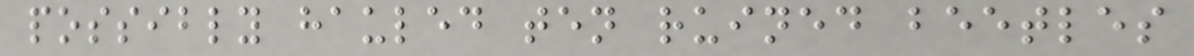possibly hauled ten ruined beetles
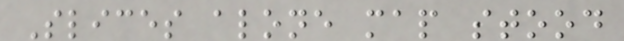Slices alone map stood
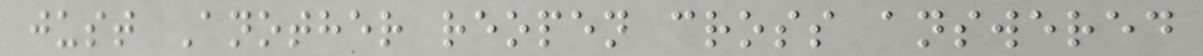just Another reopen cross answered
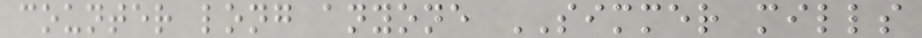counter long anyone SIMMER mills
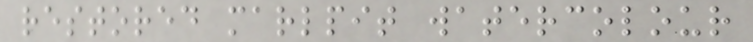restored marlpit watercolour
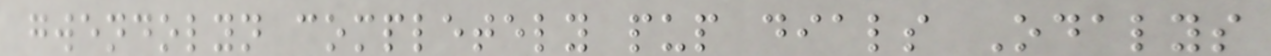gwendolyn completely pup dials Odalys
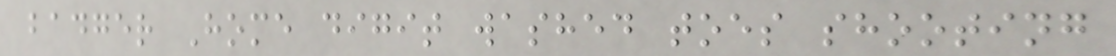badger Home digit washed toes shooting
